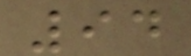94
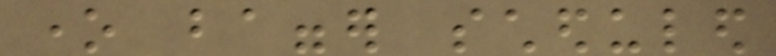one bagger scheduled
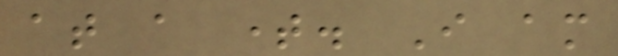at a time. I am
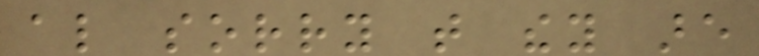also sorry that they are
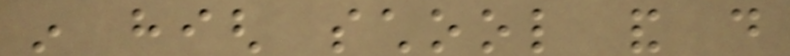in high school and do
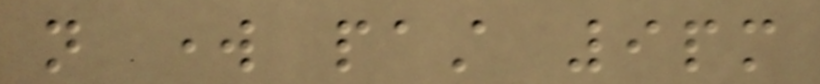not work past 9pm
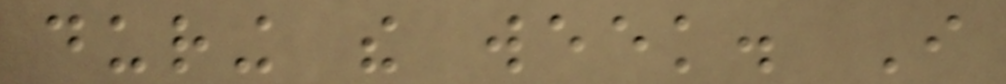during the week. I
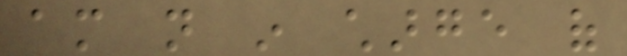am not in charge of
